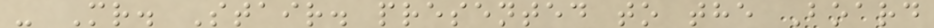- Mr. Stair. presented to the Board
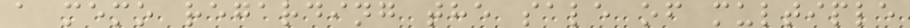a memo regarding the sale of multiple
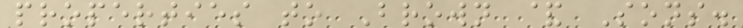properties to Brown & Sons.
